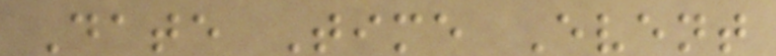Date Time Event
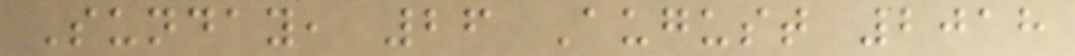Sunday, 26 August 2018
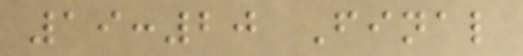19:20 Final
